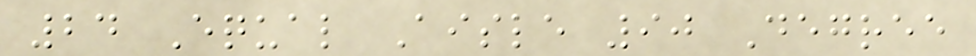24 Equal Aisle 90 Degree
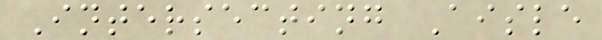Intersecting Aisle
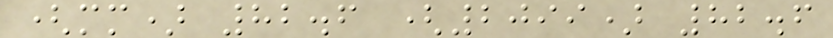(mm) 82.6 (2099) 82.6
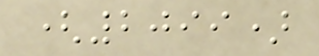(2099)
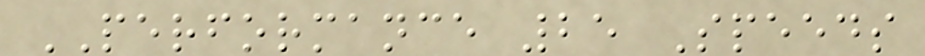PERFORMANCE 25 Speeds
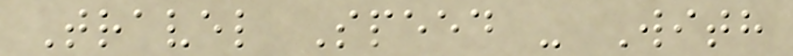Travel Speed - With
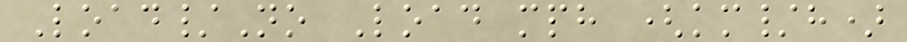Load/No Load mph (km/h)
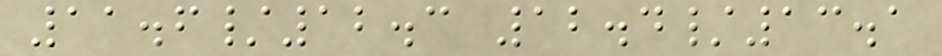11.6/12.3 12.4/13.1
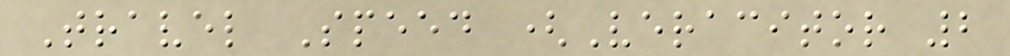Travel Speed (Veracitor 2
